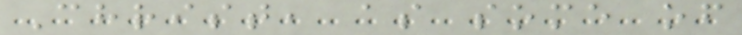Christ, as some of
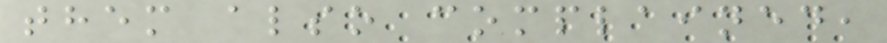them also complained,
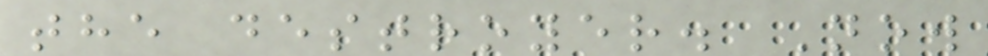the destroyer. Now
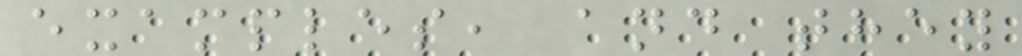examples, and they
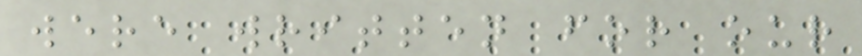were written for our
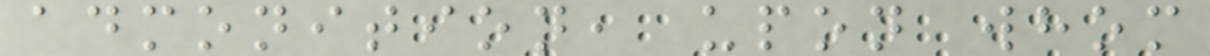admonition, upon whom
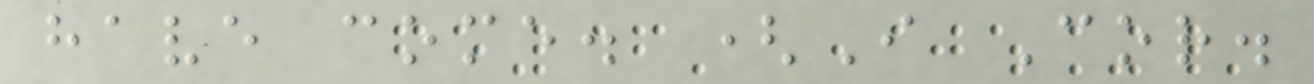have come. (I Cor.
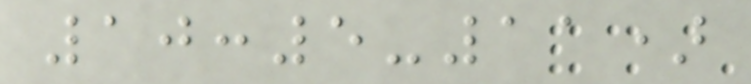10:5-11)
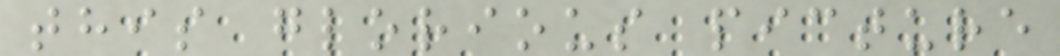this glorious picture
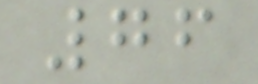76
